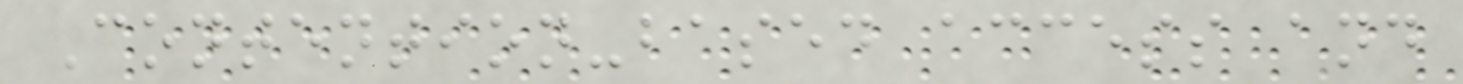Contention-based access and
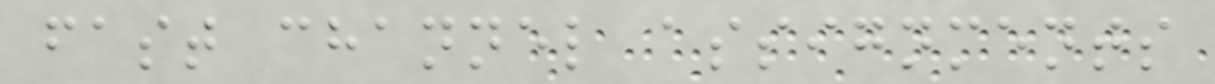fast channel assignments
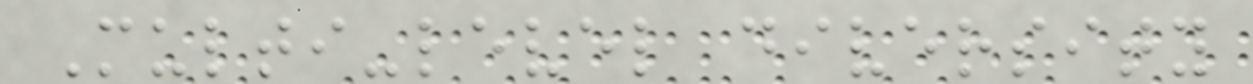Multi-level diversity
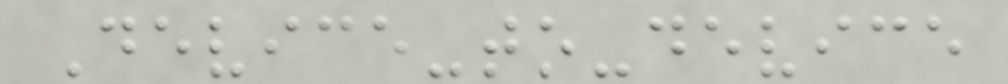Device-to-device
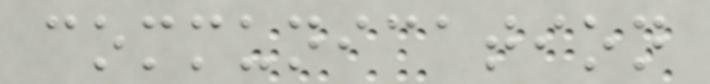communication
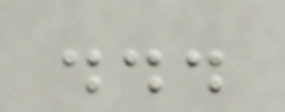...
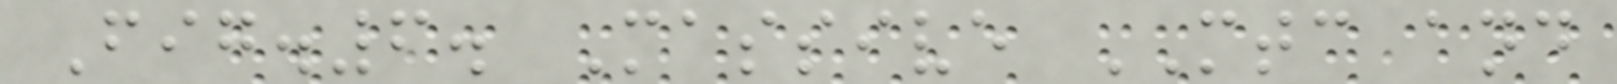Fig.6. Massive MTC and
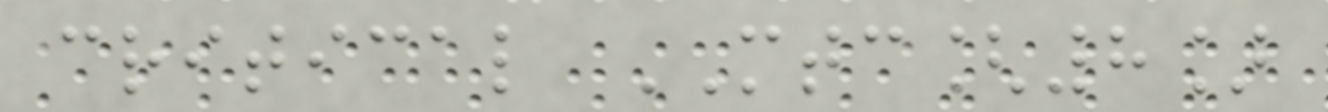critical MTC[8]
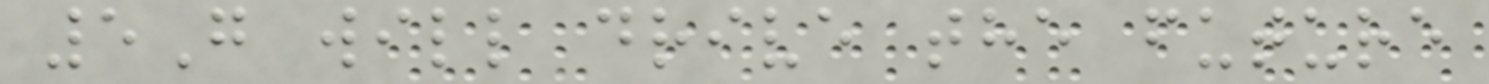5G will drive the future
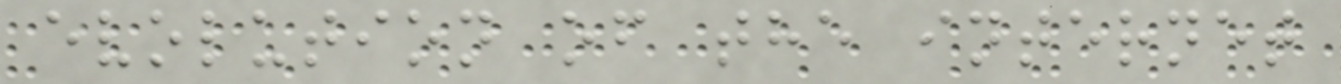evolution of the internet
